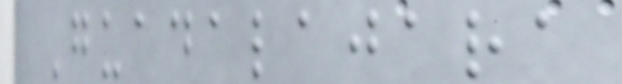Guadalajara
